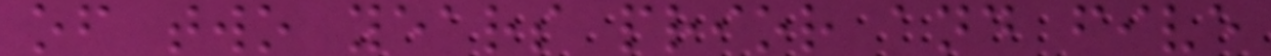of two years prior and five
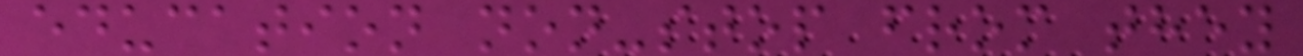education non-stop from they
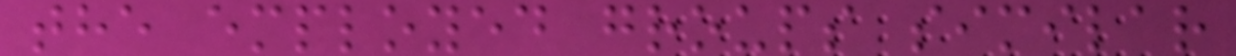the employed groups similar
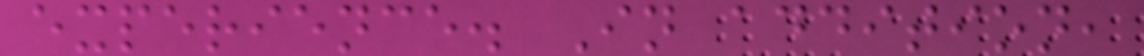experience. In addition,
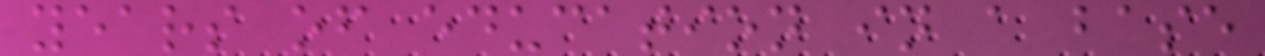years of education in a base
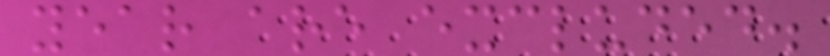year are excluded.
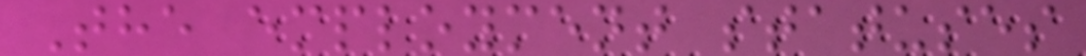The employment statuses
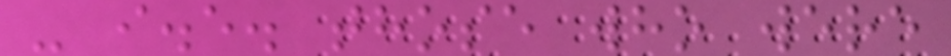- i.e. those who were
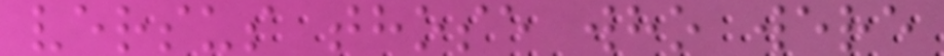versus those who were
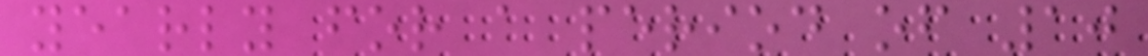yearly for a period of 10
